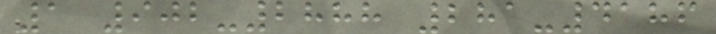1 902-2888 281-4186
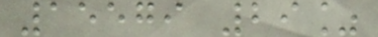15579 29%
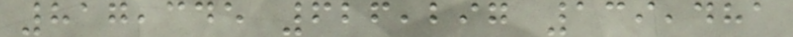817,345 626,297 139,481
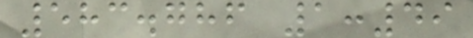583.786 1:49
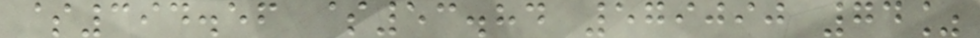$394.56 $53.84 579090 74%
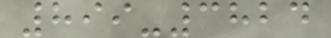899-3824
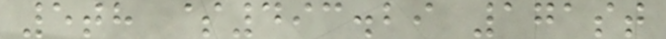5th $493.29 171st
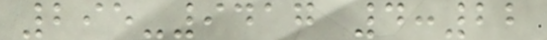295-9417 4:22
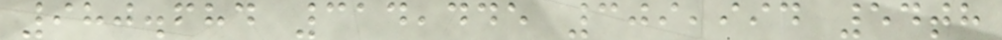980.684 314,445 309,994 54th
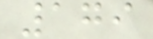179
